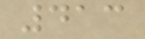413
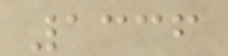1336
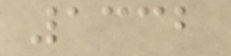1332
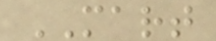MART
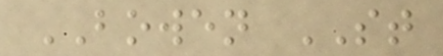BOWEN ST
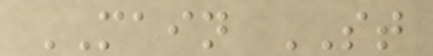MAIN ST
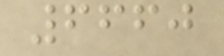6660
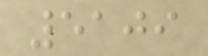5109
